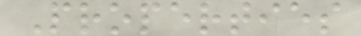Properties
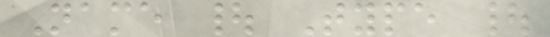Name | Type |
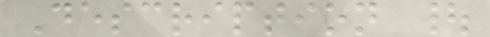Description |
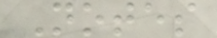Notes
